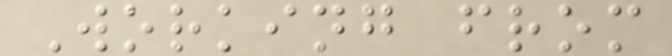Working from
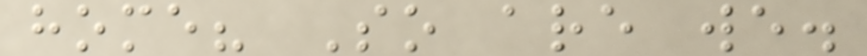home? So are we.
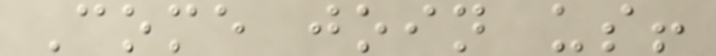Come join us!
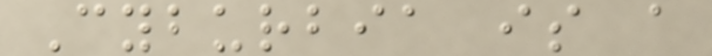Cyburbia is a
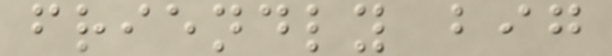friendly big
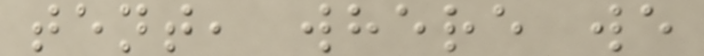tent, where we
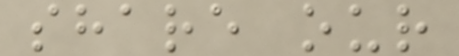share our
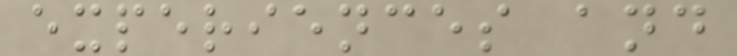experiences and
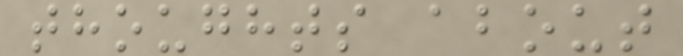thoughts about
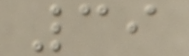39
